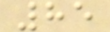85
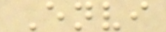Envi
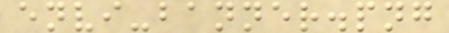envi-banner.png
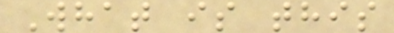What is this
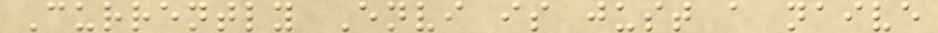Currently Envi is just a naive
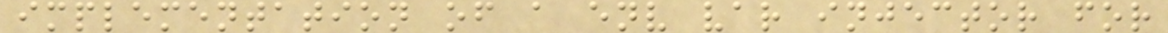implementation of a env var injector for
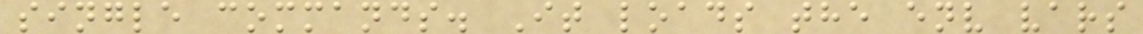single commands. It loads the env vars
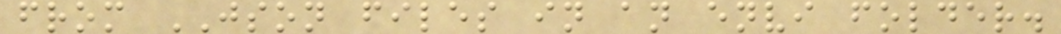from JSON files in an envi folder.
